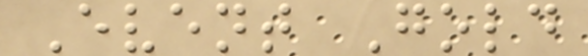Event Gold
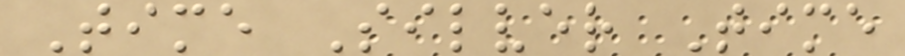Time Silver Time
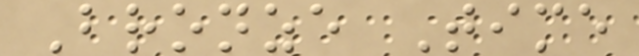Bronze Time
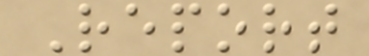Report
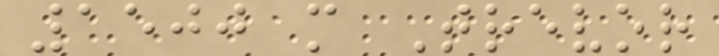1500 m Trevor
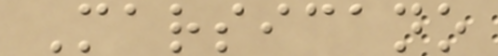Marsicano
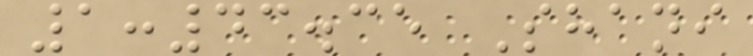1:43.35 Shani
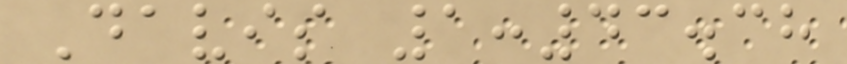Davis 1:43.38
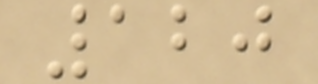120
